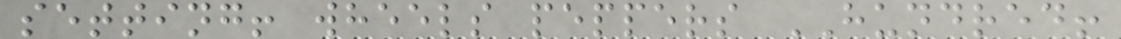setting! wheels peppers HUNDRED!
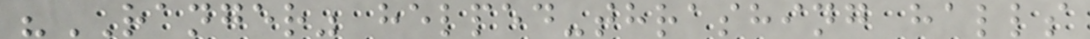"RANGER" helped-thrashing halls
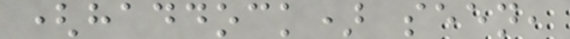(haddock) seen,
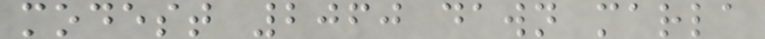modest 2060 dawn marla
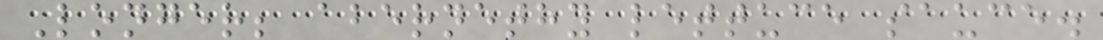Longer; abernethy lettuce sauce.
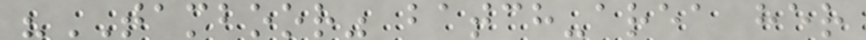"TAMBOOR" batch-area her
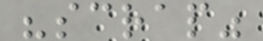"scrap"
